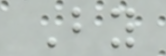By
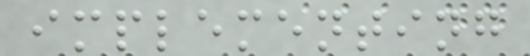implementing
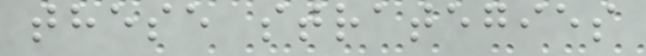these strategies
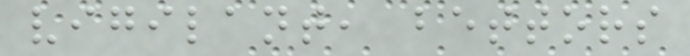vigilant, bettors
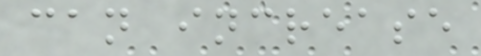can increase
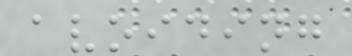avoiding
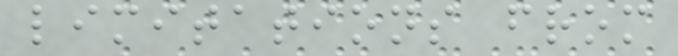limitations from
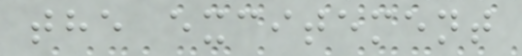the excitement
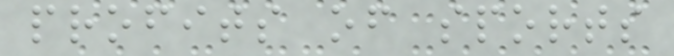profits of sports
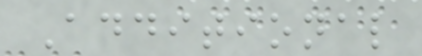Additional
